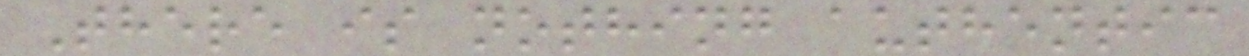There is nothing authentic
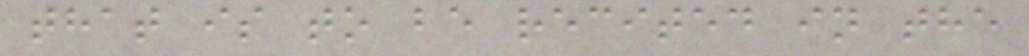that is to be recited in the
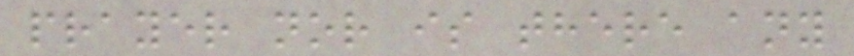prayer nor is there any
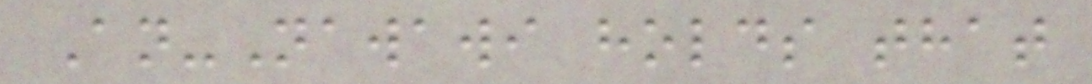An-Nawawi holds that
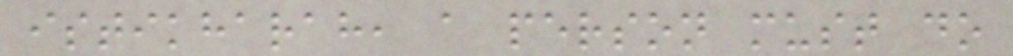istikharah, a person must do
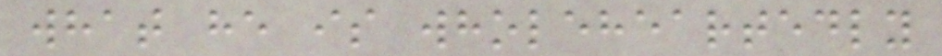what he is wholeheartedly
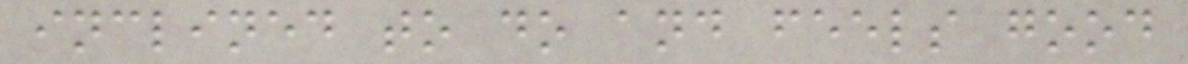inclined to do and feels good
